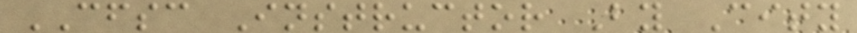CFSC Instructor By City
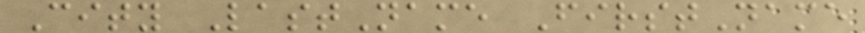City LastName FirstName
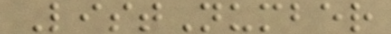ListNumber
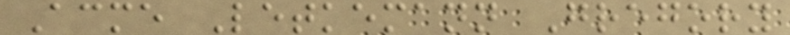Acme Letkemann Gregory
